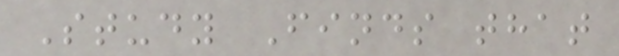Study Finds that
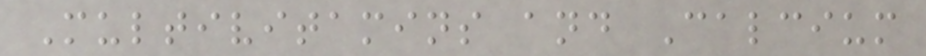Multivitamins and Calcium
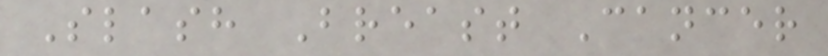Slash Breast Cancer
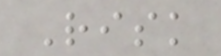Risk
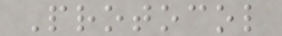Protocol
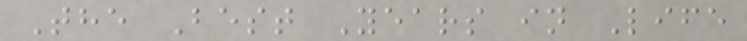The Best Years in Life
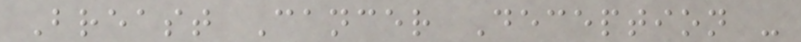Breast Cancer Deception -
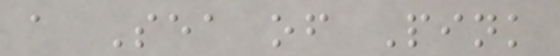a Sea of Pink
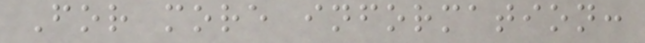For more information:
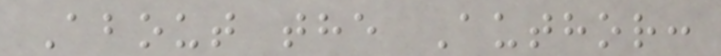About the Author:
